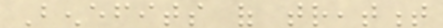Benefits of treatment
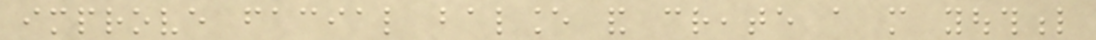improve facial balance and create a more youthful
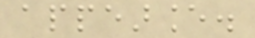appearance.
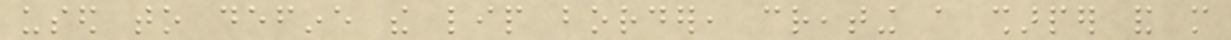used to define the lip border, creating a sharper and more
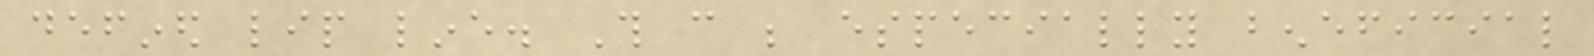defined lip line. This can be especially beneficial
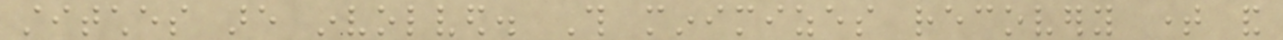stitches are involved. This minimizes recovery time and
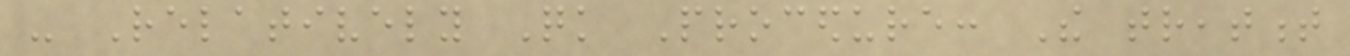- Relatively Quick Procedure: The treatment
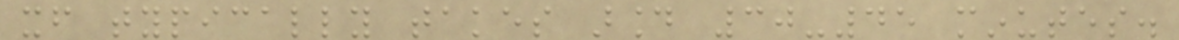itself typically takes around 30-45 minutes.
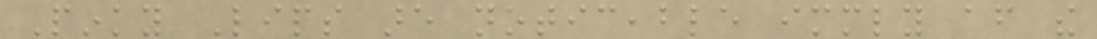Pinky Lips are noticeable immediately after the
